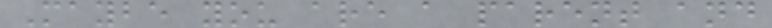Maybe you are a parent and
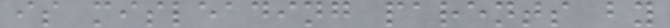is misleading parents by
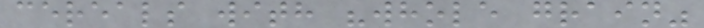cereals with "whole grain"
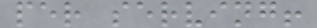per serving!
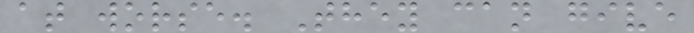at worse. They can give
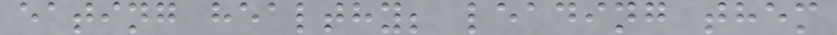eating healthy; leading them
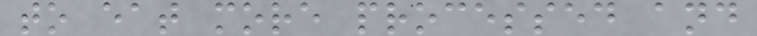to eat more processed and
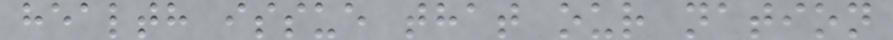health issue that our nation
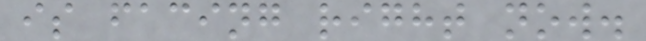is facing right now.
